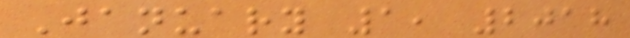January 1, 2018
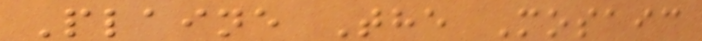Plaine The Mosaic
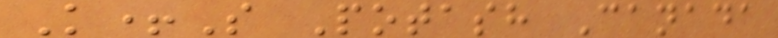K+S Potash Canada
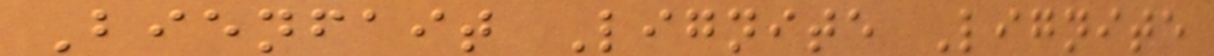Bienfait Lignite Lignite
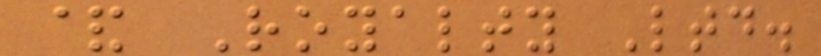& Royalty Ltd.
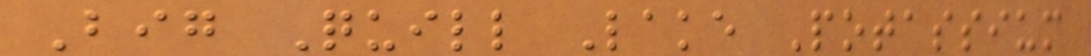Big Quill Lake Potassium
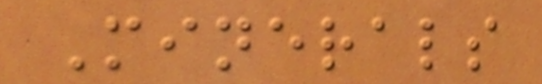Minerals
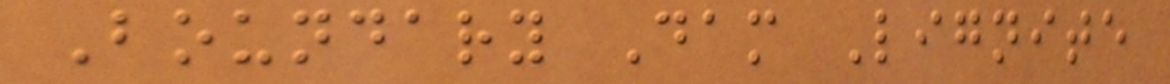Boundary Dam Lignite
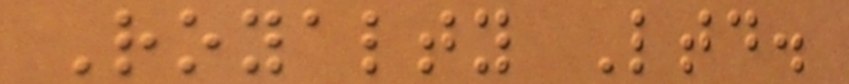Royalty Ltd.
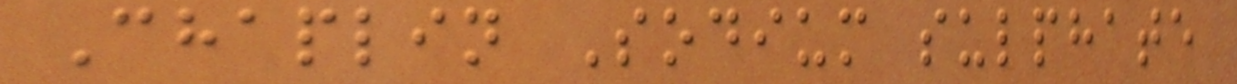Chaplin Sodium sulphate
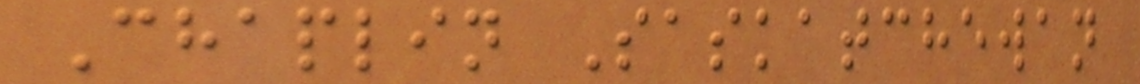Chaplin Saskatchewan
